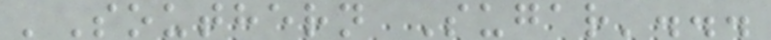'Southern Sugar'...
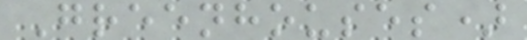Greenhouses)
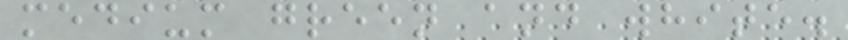medium green and white.
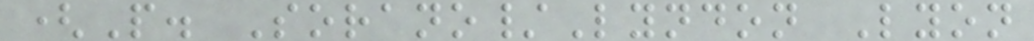(P. Sorano/Lyndon Lyon
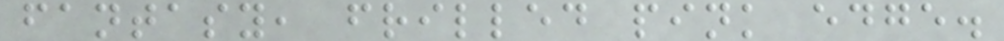fantasy, frilled pink edge.
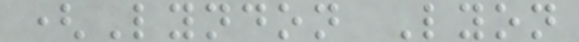(Lyndon Lyon
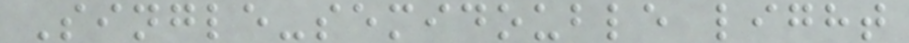Single-semidouble light
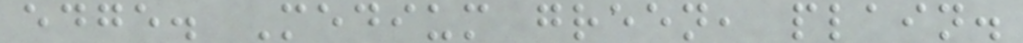edge. Medium green, plain.
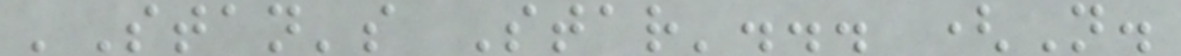'Stan's Star'... (N.
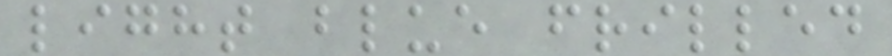light blue frilled
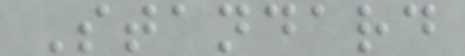Standard
